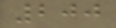200
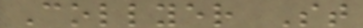Collyer St
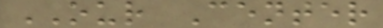OUR Center
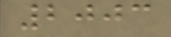2003
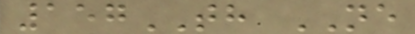157TH NE
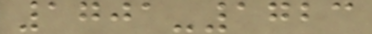1701-1723
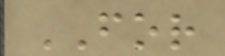FOR
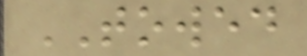TOWED
